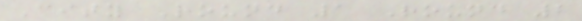City Round 1 Round 2
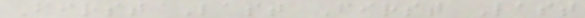First Last First Last
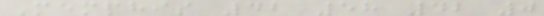Memphis 42 58 42 0
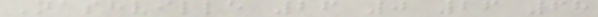Nashville 26 0 26 68
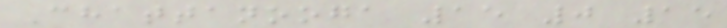Chattanooga 15 0 15
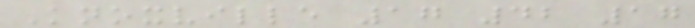Knoxville 17 42 17
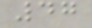47
